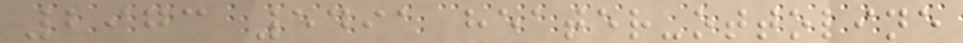2973 5491 heater-ottoline
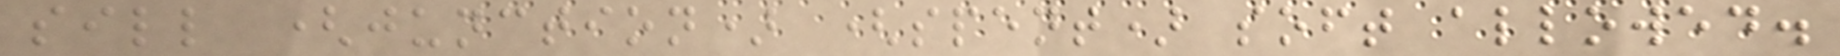sill (junction) (spent) soft allowed.
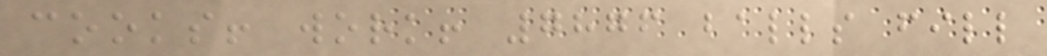cooks! work! 7876 balls fill
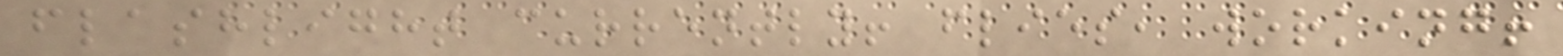flashlight currently! flies, working!
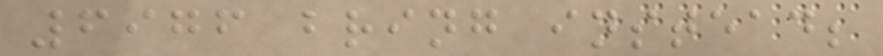6976 bring instead;
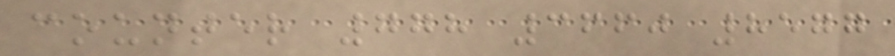counter 778 3660 8577
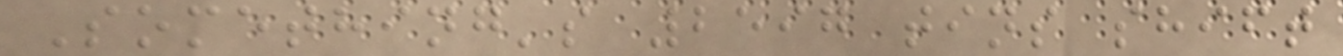Something's 2597 tins shift
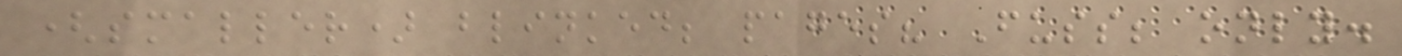(smaller) blinked; pages? Fuss; only.
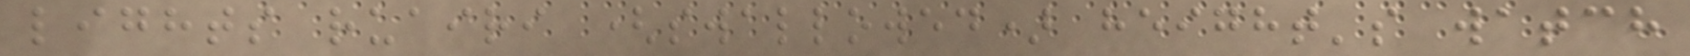lights ruairi (swallowed) height's watch
